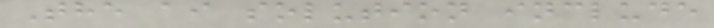The ai solution include
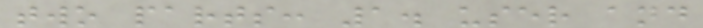two parts: 1. user and
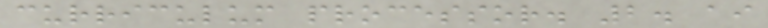curriculum processor. 2. ai
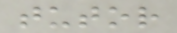tutor
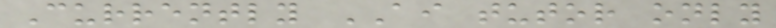Currently AI tutor only
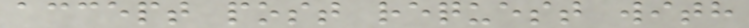accept post request with
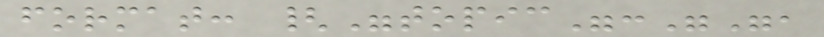format: {"topic":"",
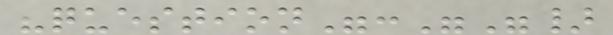"question":""}
